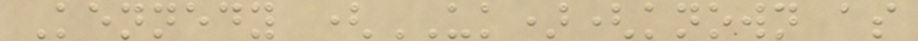Kennedy (UK)(known as
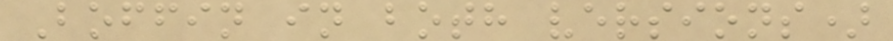Boffin in both versions)
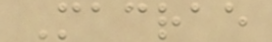Macrae
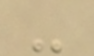-
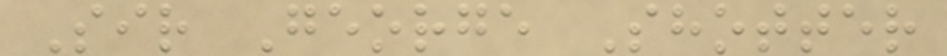Sir George Shotter
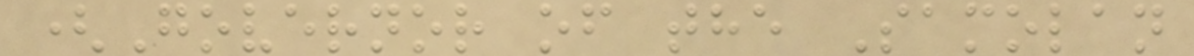(Governor of the Samolan
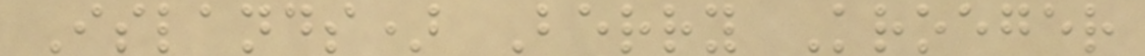Islands) Berry Kroeger
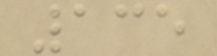135
